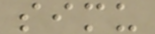simu
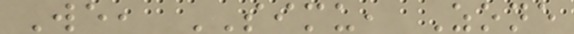We, SIMU, Zone
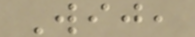Wij,
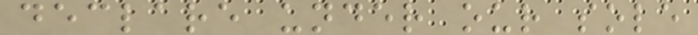declare under our sole
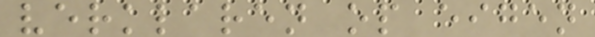verklaren op eigen
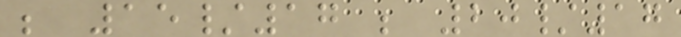; 15/17 ; 20/17
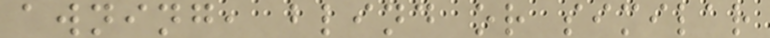awning, blind or similar
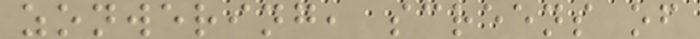zonwering, screens of
